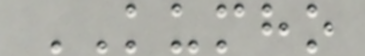KUMHO
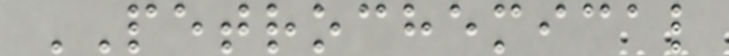PETROCHEMICAL
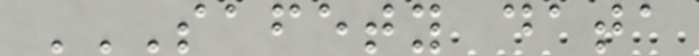SAFETY DATA
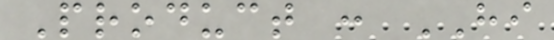Product : HI
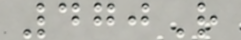470R
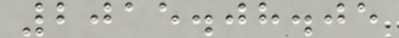2015.08.05
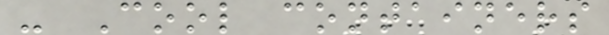- Cool containers
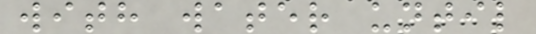with water until
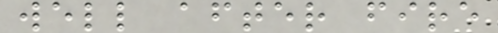well after fire
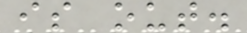is out.
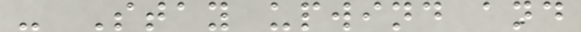- Stay upwind and
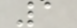1
